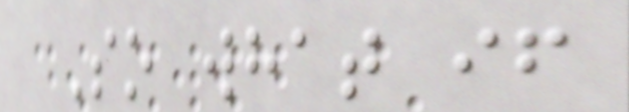So what if
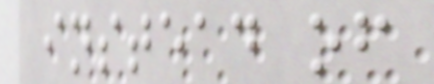instead of
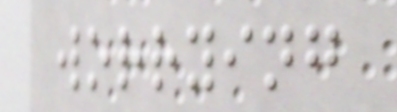worrying
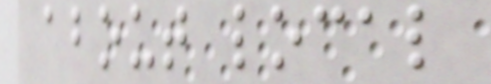about local
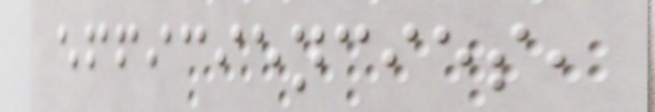efficiencies,
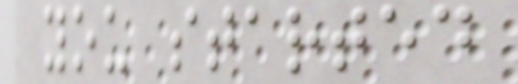you started
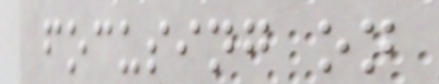focusing on
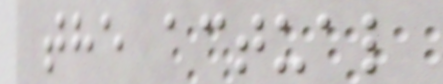the actual
